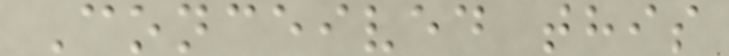Conceived this
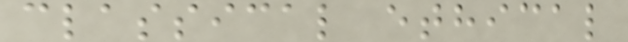classical ethical
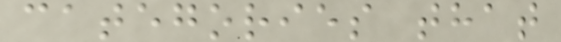categories that
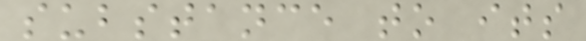substance to its
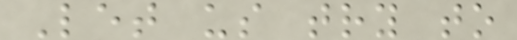Let us try to
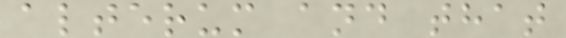alterum and that
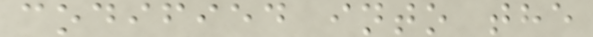codified into the
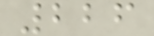226
